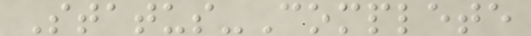Status-Complete
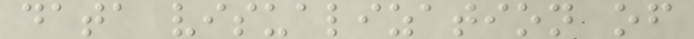data visualization of
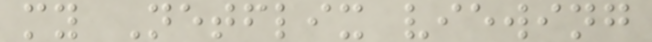my Netflix viewing
